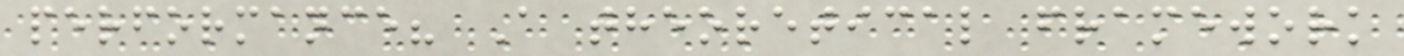performance? A theoretical framework
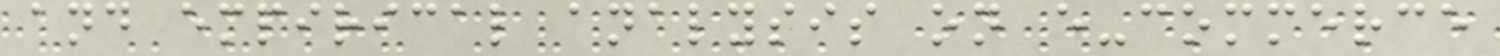and empirical analysis on e-commerce
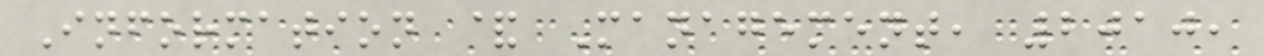Information & Management, 2010,
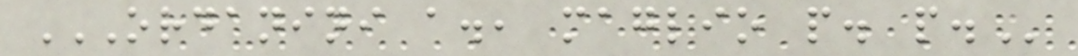ORDANINI A., MAGLIO P. P.
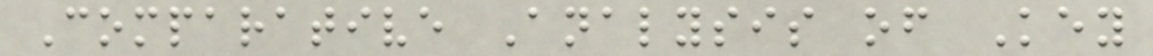Comparative Analysis of Key
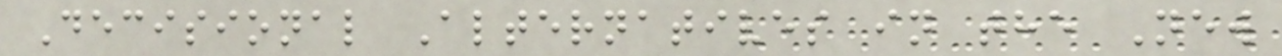Decisional Alternatives in the New
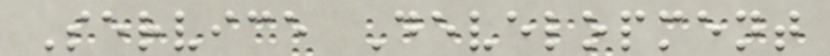Service Development
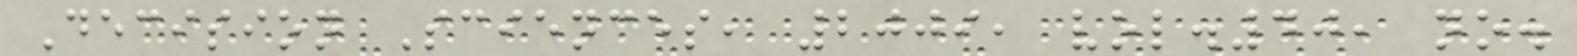Decision Sciences, 2009, vol.40, no.
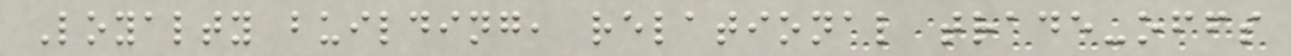Loyalty building, relational trade-offs
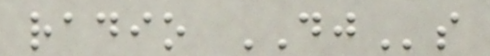radio DJs
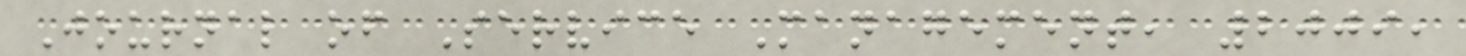Journal of Service Management, 2009,
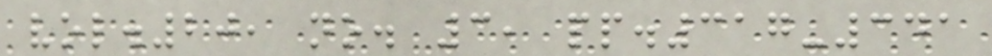vol.20, no. 3, pp.317-341
